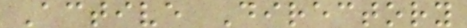Active Directory
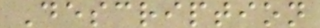Description
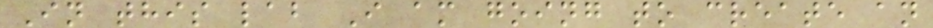In this lab I am going to create an
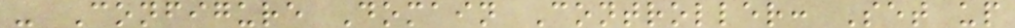- Configure Domain Controller: Set up
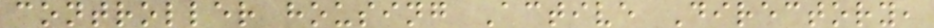controller housing Active Directory,
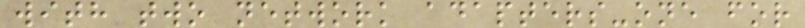with two network adapters-one for
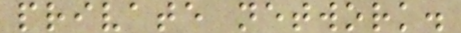private network.
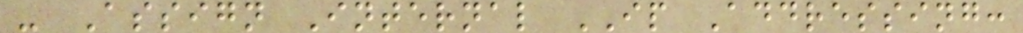- Assign Internal IP Addressing:
